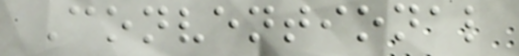Conventional
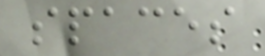spaces
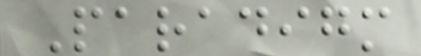Paradigm
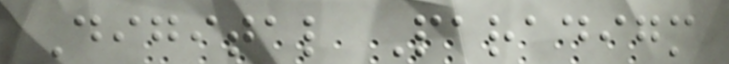Digital Paradigm
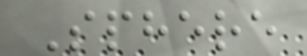Sphere
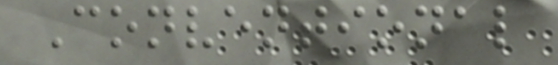Conventional
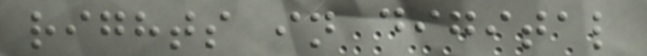rights in digital
